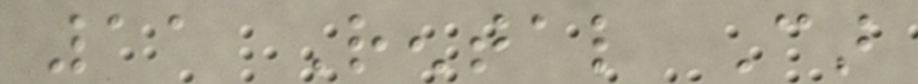11 Rental Car
